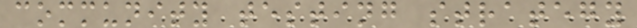community testing strategy
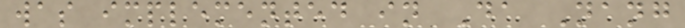was implemented in Da Nang
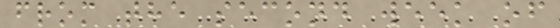from the second week of
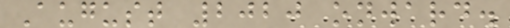August 2020 onward.
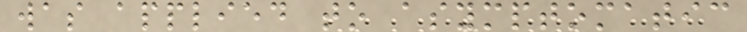was applied to asymptomatic
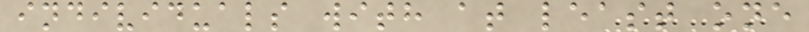individuals with at least one
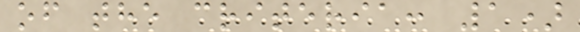of the criteria: 1)
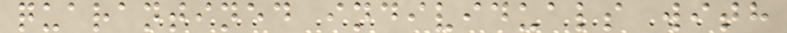quarantined individuals with
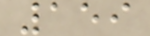159
